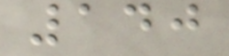140
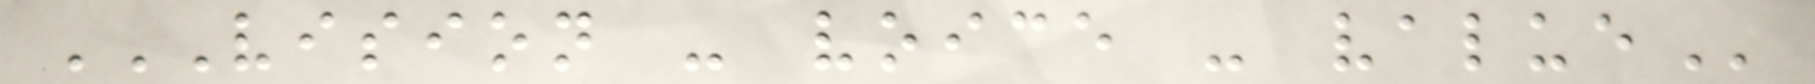VISION - VOICE - VALUE
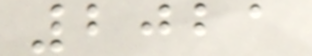2021
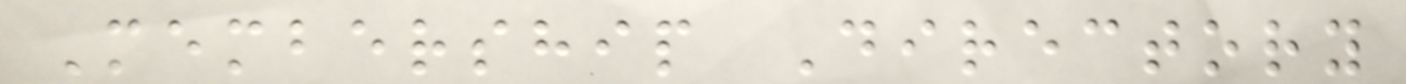Membership Directory
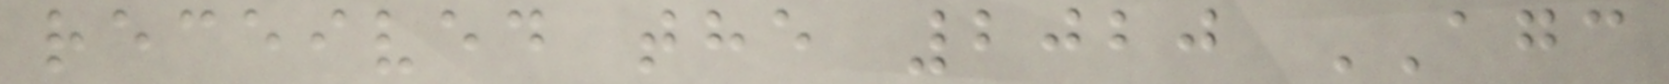received the 2020 AGC
